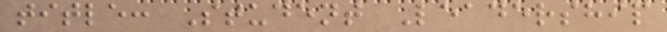title: Student Leadership
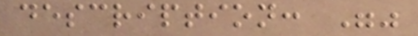description: ""
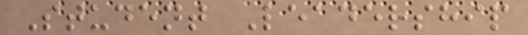Student Leadership
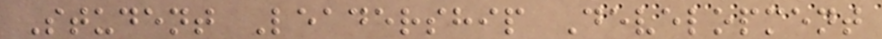Student Leadership Development
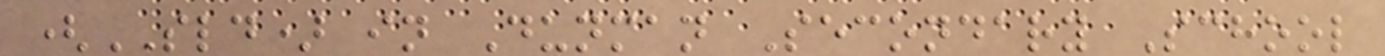(SLD) in Dunman Secondary School
